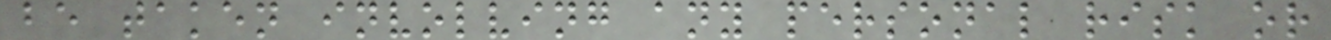be taken involving any personal risk or
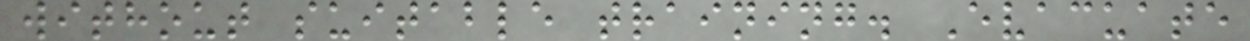without suitable training. Evacuate
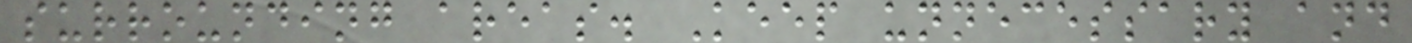surrounding areas. Keep unnecessary and
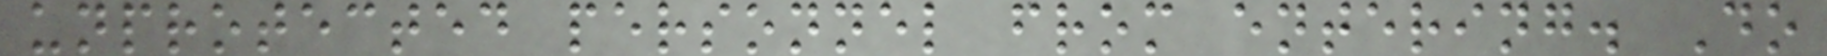unprotected personnel from entering. Do
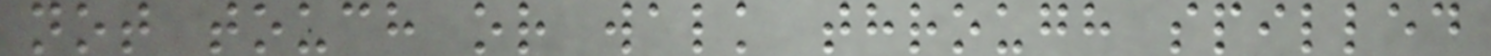not touch or walk through spilled
